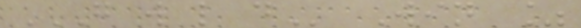G W L D Win %
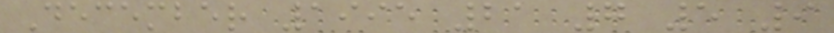December 1995 21 7 5 9
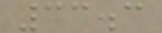33.3
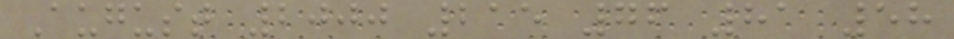August 2000 215 76 81 58
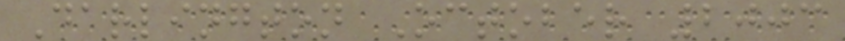Darlington October 2003
